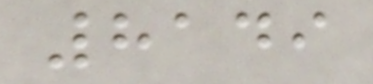8149
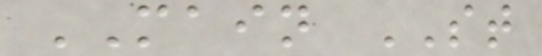MAIN ST
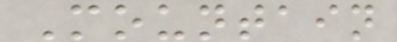Mountain
